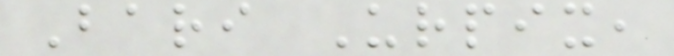Bari Urpix,
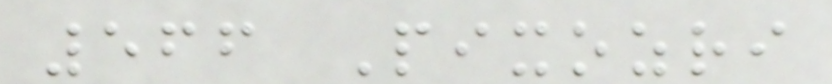566 Pixozri
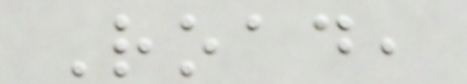Road,
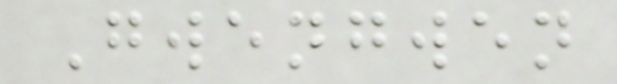Gwengwen
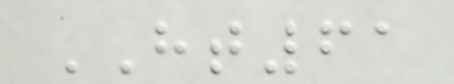HT61
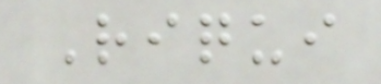Riqui
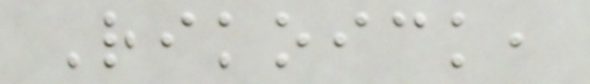Rikoick,
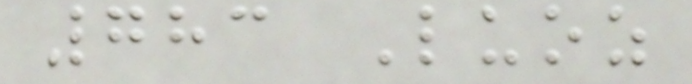783 Luoz
